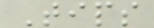Tips
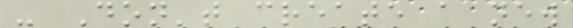- Don't create a new
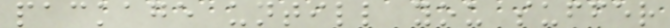package untill you suffer
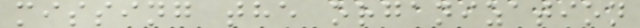missing the organization
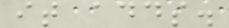it adds.
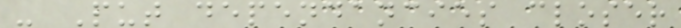- Put dependancies closer
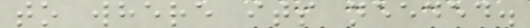to where its needed.
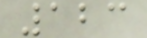123
